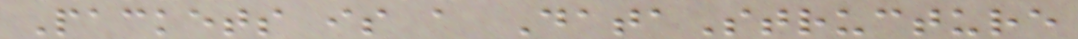Packets is a DataStructure
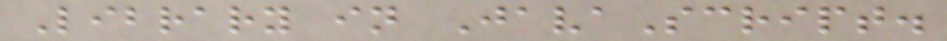Library in JavaScript.
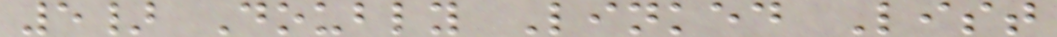5} Doubly Linked List
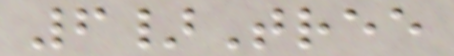6}Tree
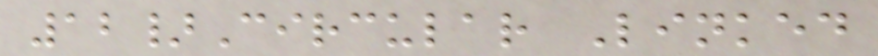12}Circular Linked
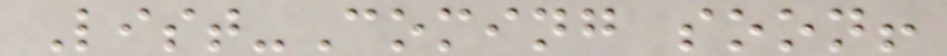List-Coming soon!
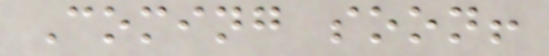Coming soon!
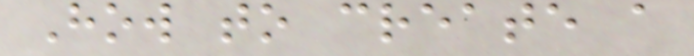How to create a
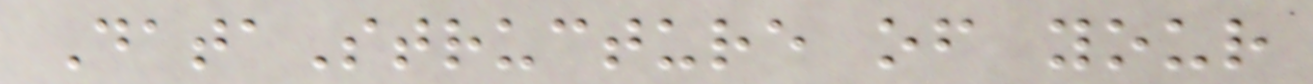DataStructure of your
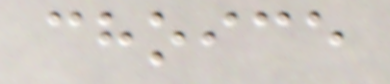choice
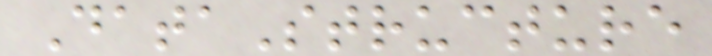DataStructure
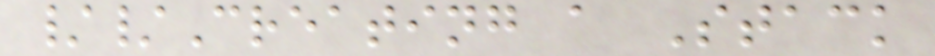//Creating a Stack
